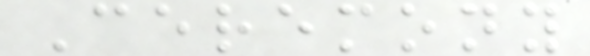Ceremony
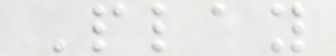Play
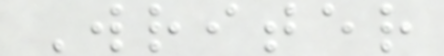Writer
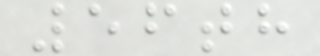56th
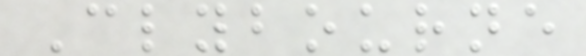Clybourne
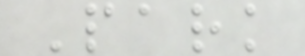Park
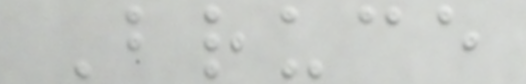Bruce
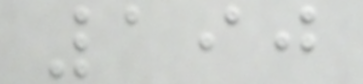190
